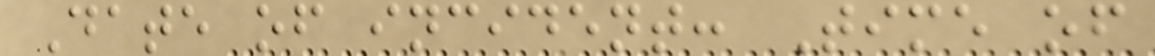Date of incident: Time of
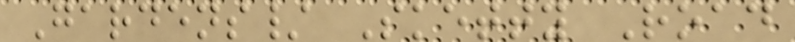Gardens/ Sketty Road
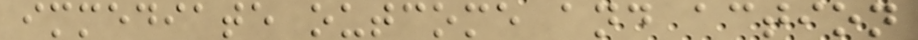immediate outcome and action
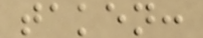taken:
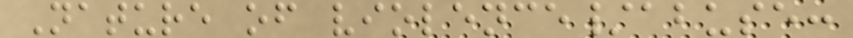Nature of violence/abuse:
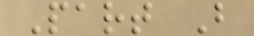Part B
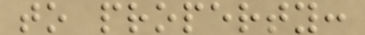to property:
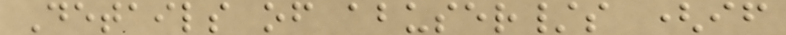Details of abuser/s (if
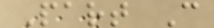Part C
